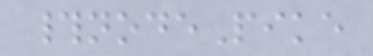#nodePike
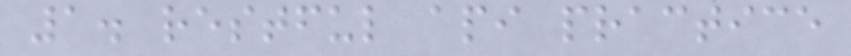1. restful api practice
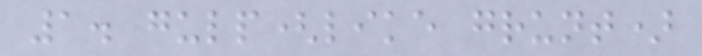1. gulp(like grunt)
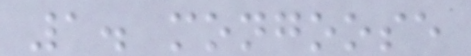1. mongoose
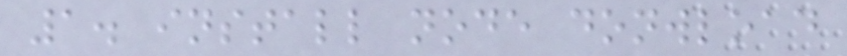1. install node donwload
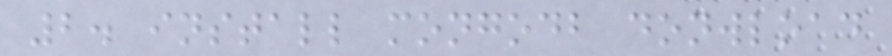2. install mongodb donwload
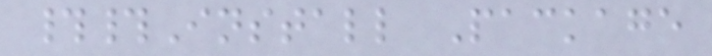##Install Package
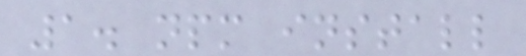1. npm install
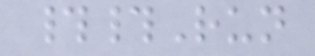##Run
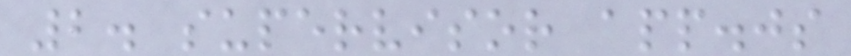2. supervisor app.js
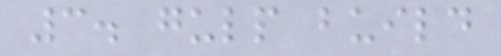3. gulp build
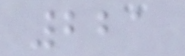221
